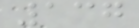137
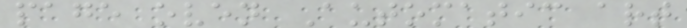page oven Automatic art
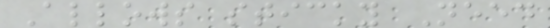Allows sticky Need
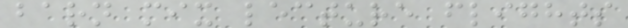barn mix lecture flights
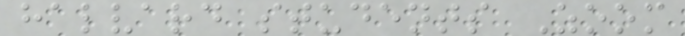halvard students Zoom
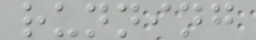running
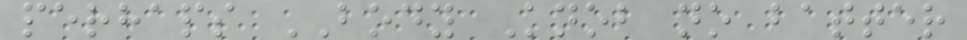perhaps BODY Knob no batter
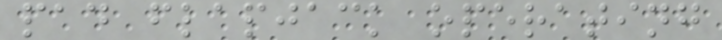pad flapjack operating
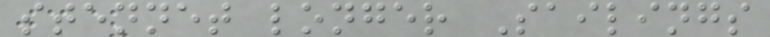stennet longer Sailings
